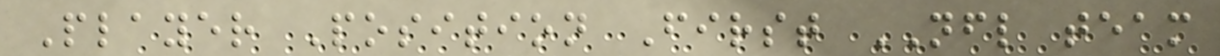Player Position First NFL team
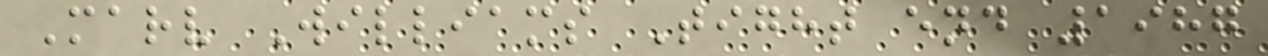Marv Williams Tight end 1987
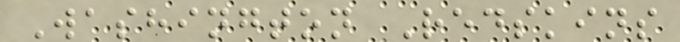Washington Redskins
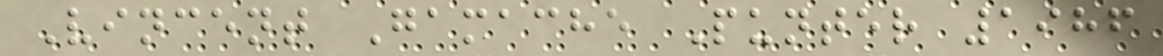Vincent Gamache Punter 1986
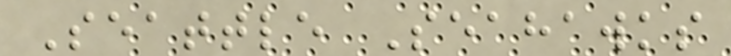Seattle Seahawks
